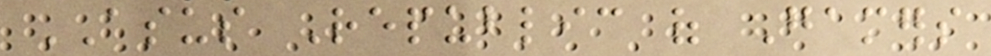ASUS Republic of Gamers
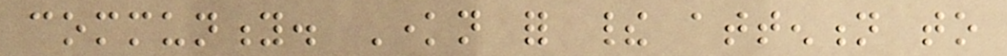community. Known for their attention to
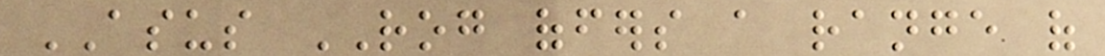ASUS ROG offers a range of
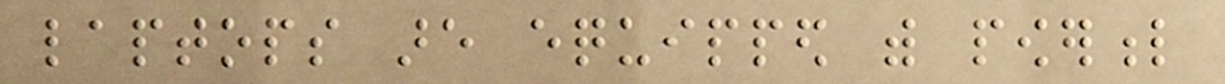laptops are equipped with powerful
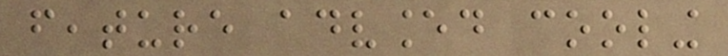feature advanced cooling
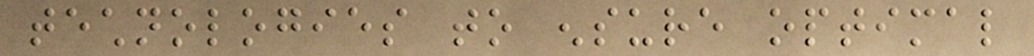technologies to ensure optimal
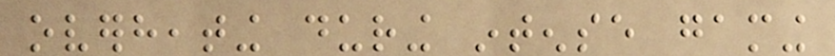overheating during intense gaming
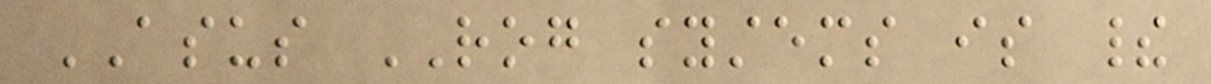ASUS ROG systems is their
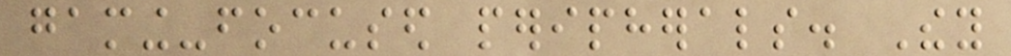gaming-focused peripherals. They
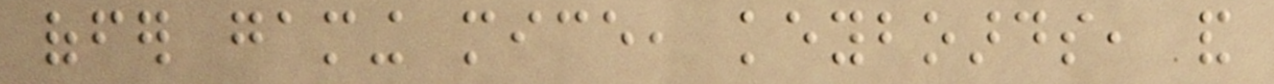offer gaming mice, keyboards, and
